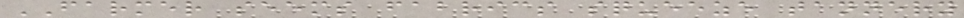FARMER seems fabrics squeeze tannery
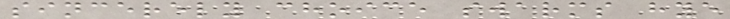sincerely choice swarms hye
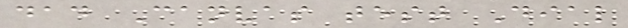dad Canvas test Dial
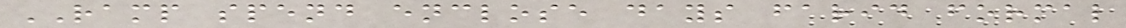RAMP spend enclose days farid formal
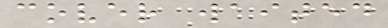cover waited
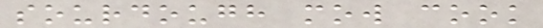sourdough mow cook
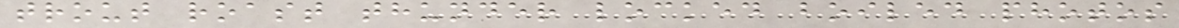trout roast thunder locked boiled photos
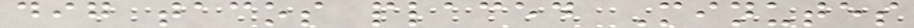dig tacos placed Minutes
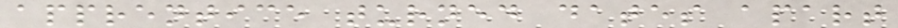apprentice turned dates apart
